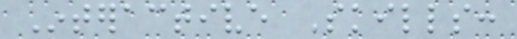Interactive Skills:
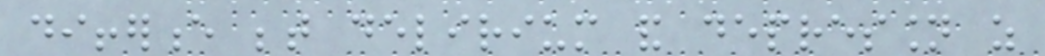difference between delirium and depression as
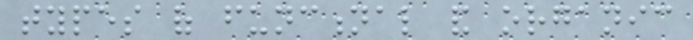types of functional and organic
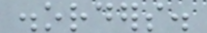disorders.
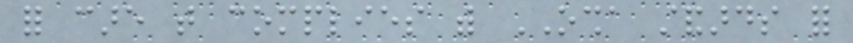for care that complies with OSHA standards for
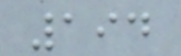194
